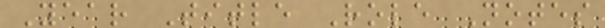Year Title Role Notes
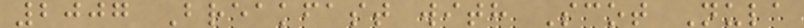2007 Breakfast with Scot Nula
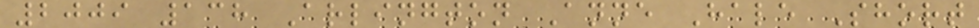2009 138 Arlington Anne Hale Short
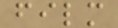film
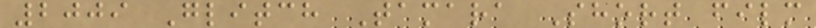2009 Glitch Tamara Short film
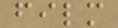film
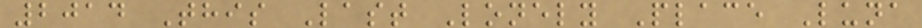2014 This Last Lonely Place Luna
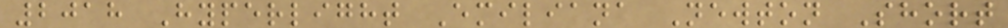2018 Hyperlight Emiliana Newton Short
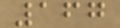167
